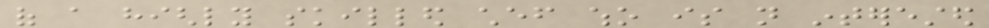of a highly skilled chef who is not interested
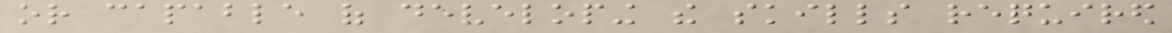or capable of developing the skills required
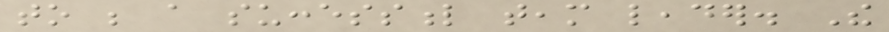to be a successful team leader. The
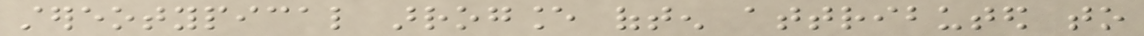stereotypical arrogance often attributed to
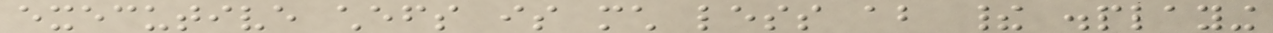executive chefs is much less about their displaying
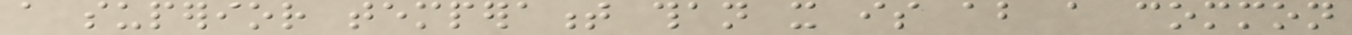a superior temperament than it is about a common
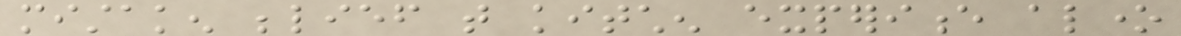mistaken belief that kitchen experience alone
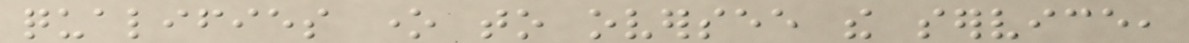qualifies one to oversee the service,
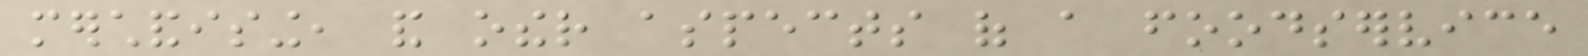merchandising, and other aspects of a foodservice
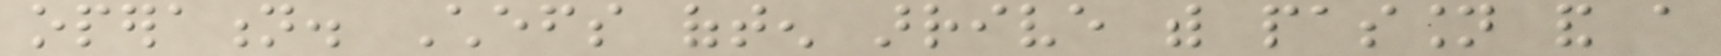operation. Chefs often arrive with passion and a
